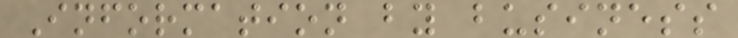Information by business
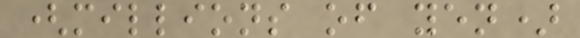(millions of yen)
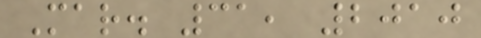Mar. 31, 2010
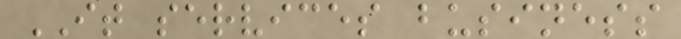IT services business
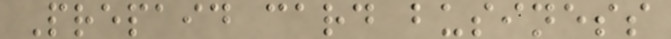Prepaid card business
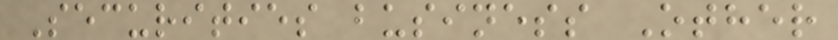Securities business Other
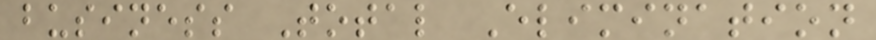business Total Elimination
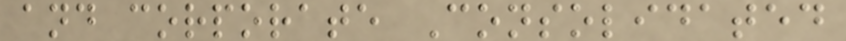and corporate Consolidated
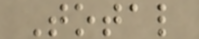Total
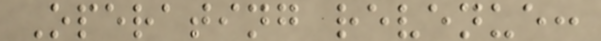Operating revenue:
